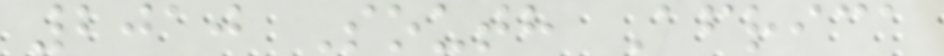2010 South Africa
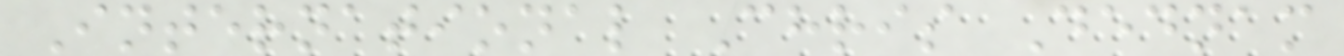International Chris Dednam
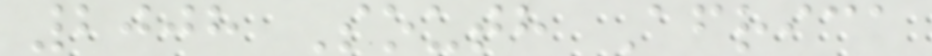2008 South Africa
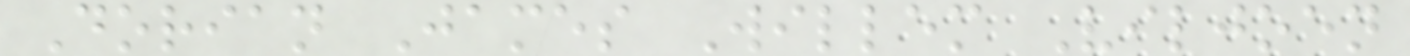Dorian James Willem Viljoen
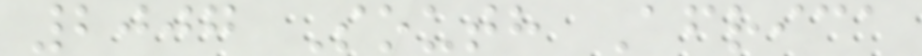2007 South Africa
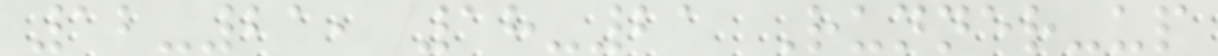12-21, 18-21 Runner-up
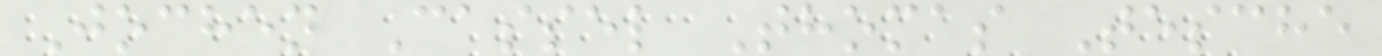Jochen Cassel Thomas Tesche
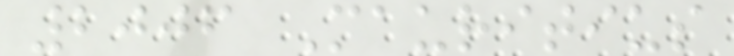2006 Mauritius
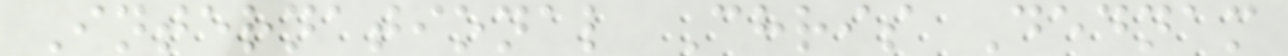International Chris Dednam
